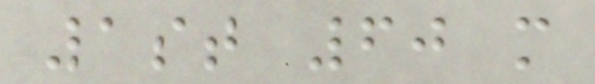1st 60 m
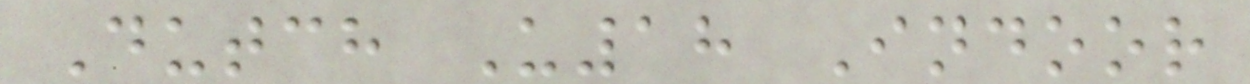Dutch U18 Indoor
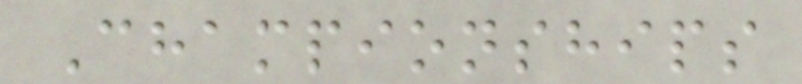Championships
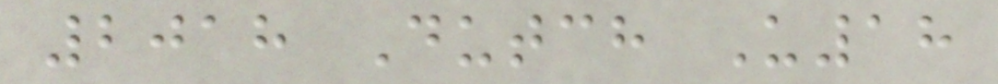2018 Dutch U18
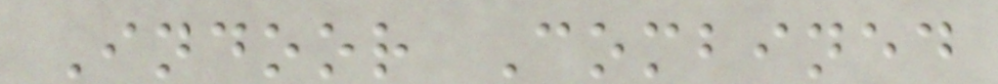Indoor Combined
